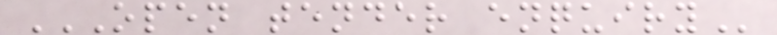OPEN TENDER ENQUIRY
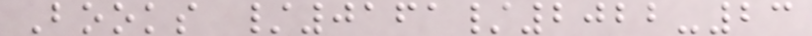Books /0161/2022-23
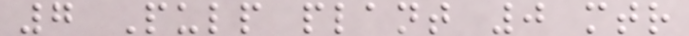7 Pulp plant 0 mtr
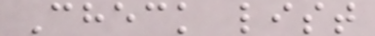Check list
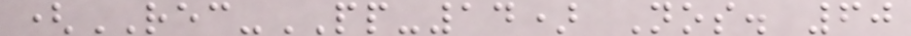(REC-PP-14) Nos. 60
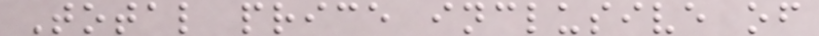Total price inclusive of
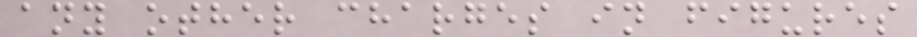any other charges in figures
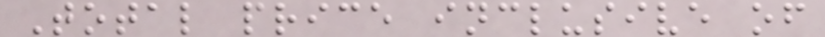Total price inclusive of
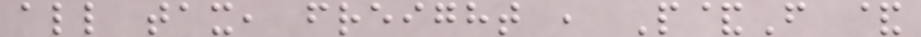all tax, freight , P&F &
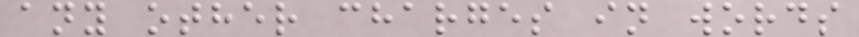any other charges in words
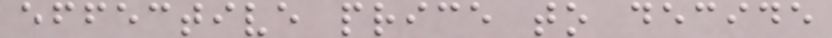effective price to decide
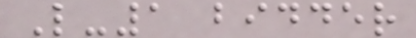L-1 bidder
